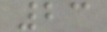23
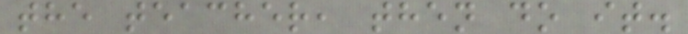the teacher, then do it.
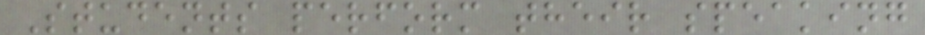Students perform their speaking
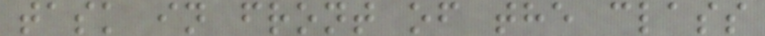task in front of the class
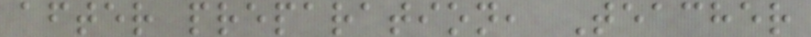after preparation, Teacher
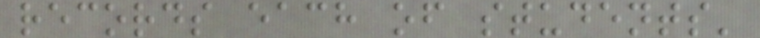records each of students'
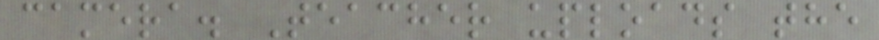camera. Teacher uploads the
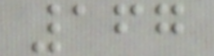167
